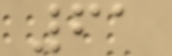61
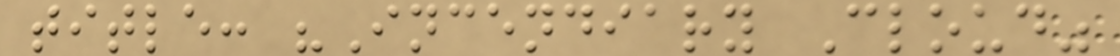title: "Incendiary Cloud"
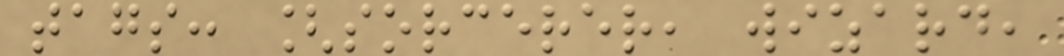tags: [sorcerer, wizard,
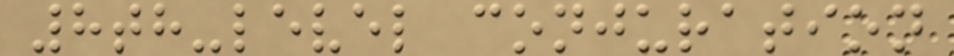8th-level conjuration
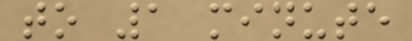to 1 minute
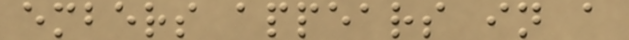embers appears in a
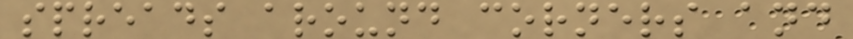spreads around corners and
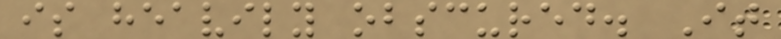is heavily obscured. It
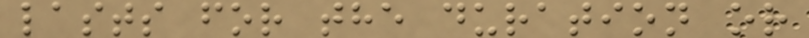lasts for the duration or
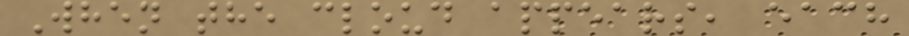When the cloud appears, each
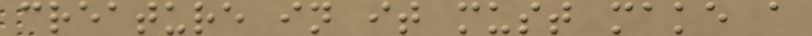creature in it must make a
